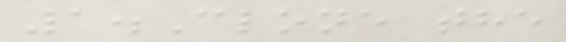1.Clone the
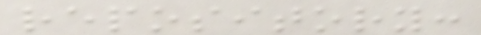repository:
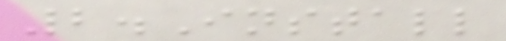2.Install
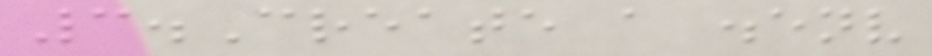3.Create a .env
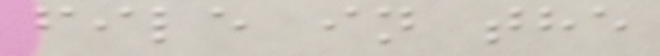file in the
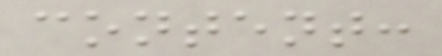content:
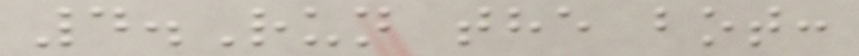4.Run the bot:
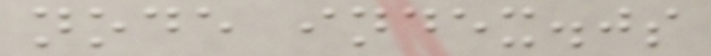node index.js
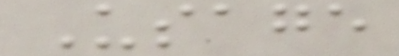Usage
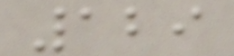129
